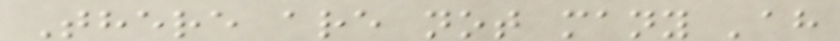There are not many 'ah
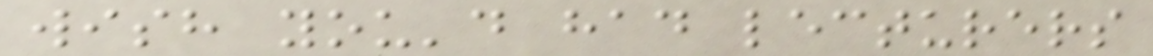wish you'd had lecturers
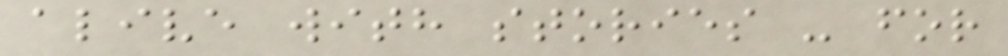alive with stories - for
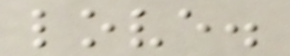love.
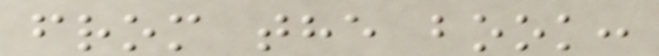from the book:
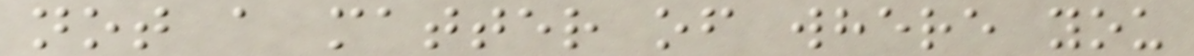not a matter of where you
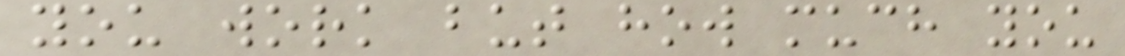you work but how much you
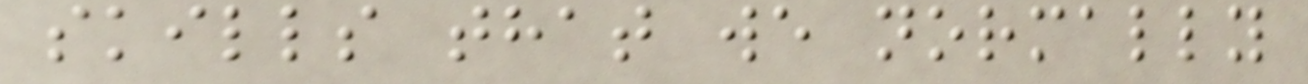skills that we normally
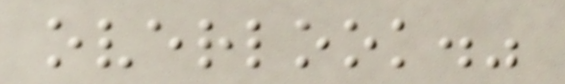overlook."
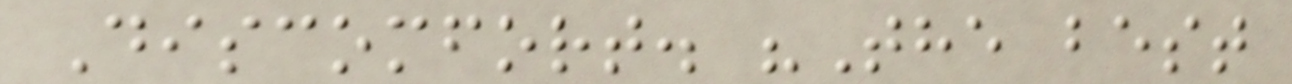Discomfort. "The best
